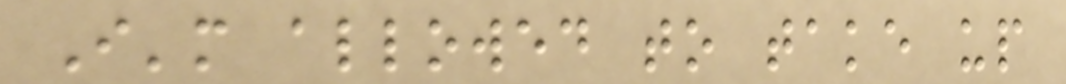I'm allowed to take up
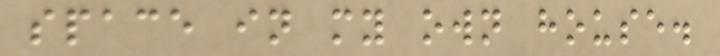space in my own house.
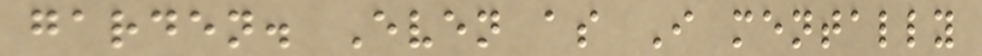garden. Even as I mentally
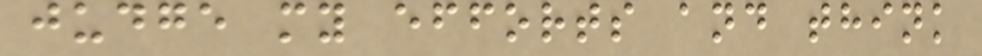judge my efforts and think
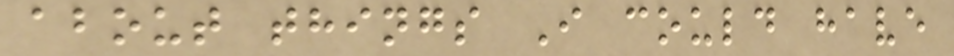about things I could have
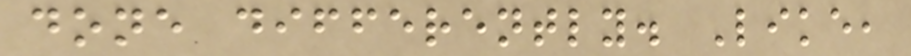done differently. Like,
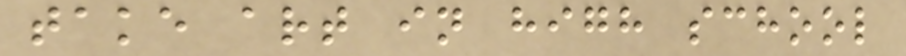take art in high school
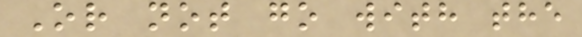Or not go with the
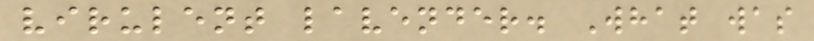virulent lavender. What was
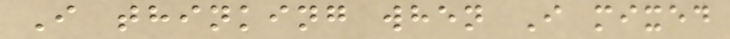I thinking when I mixed
